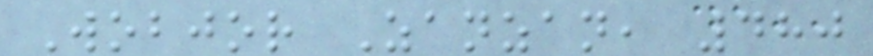Wobjor Zanzan, 480
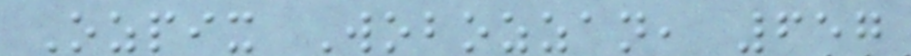Ozpix Wobozzan, 657
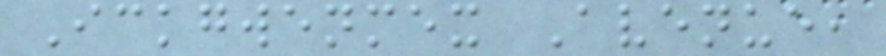Ickgwenmex Avenue,
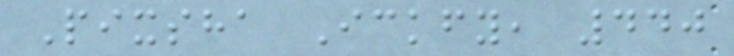Pixsha Ickfy, 440
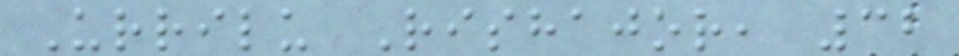Urrilu Rishajor, 32
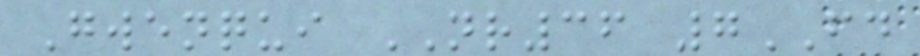Gwenqui NR36 7FD
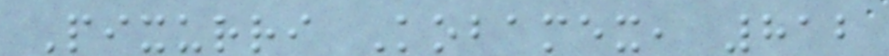Pixurri Kobamex, 812
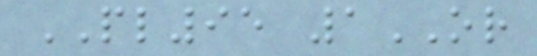PL95 1OR
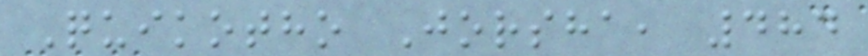Quikotho Jorsha, 484
